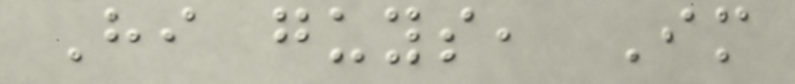Hi guys, Im
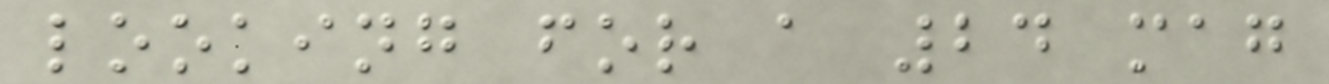looking for a 24 mag
